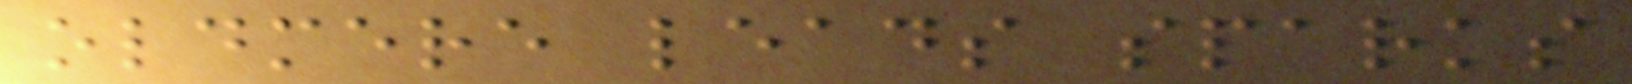oldmere leads sparks
